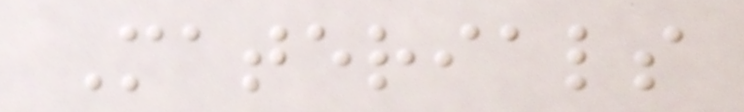Materials
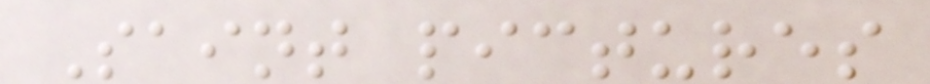Saint pictures
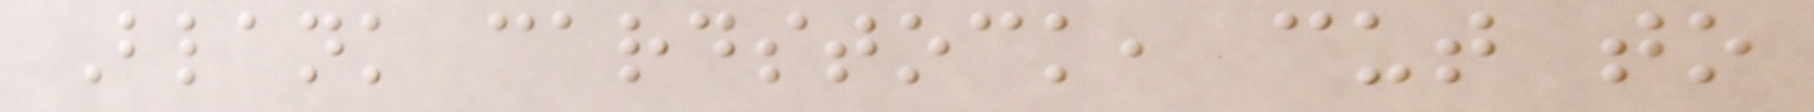Blank cardstock, cut to
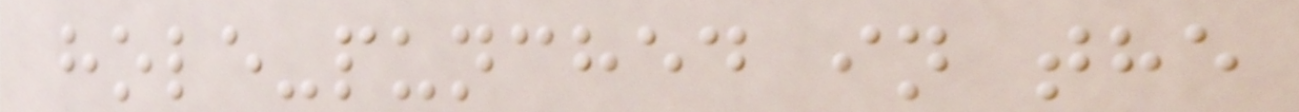hole-punched in the
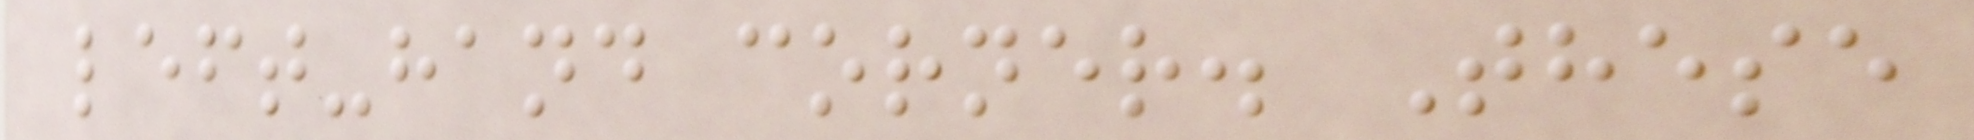left-hand corner. These
